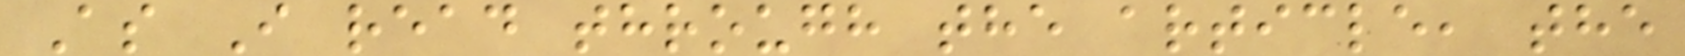As I read through the article, the
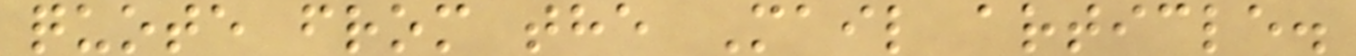quote from the Mail article.
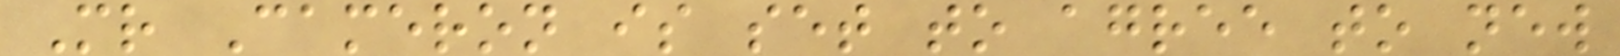Mr Cameron is set to agree to new
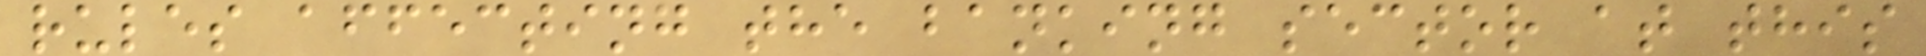rules affecting the banking sector at this
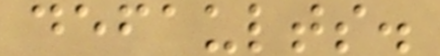defaults.
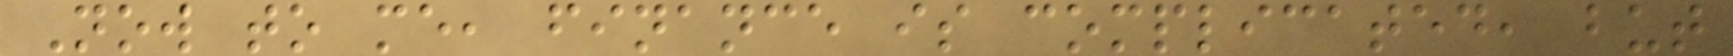Now to me, finance is complicated, but
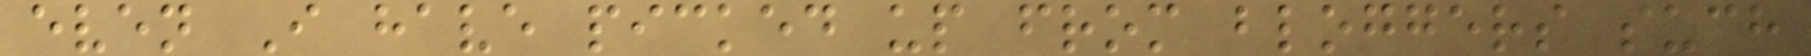even I have picked up from bloggers such
